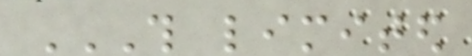THIS LIMITED
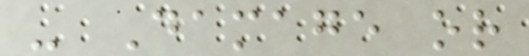- Damage or
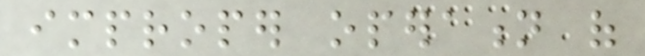improper operation of
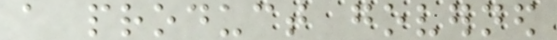a product governed
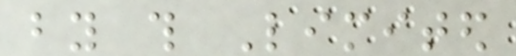by this Limited
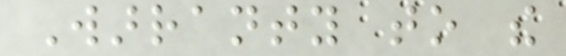Warranty to the
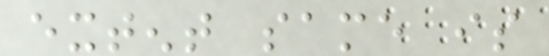extent same is
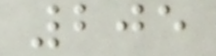205
